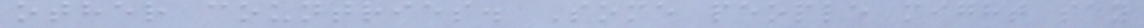other countries. Some people might say
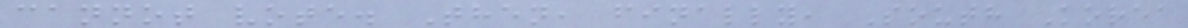cannot vote. Then, finally, South Korea
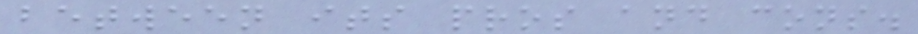between its pros and cons.
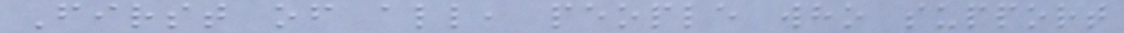First of all, people who support
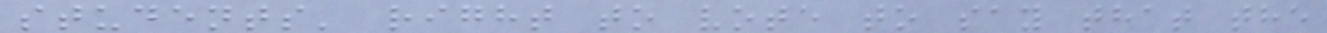students' right to vote to say that the
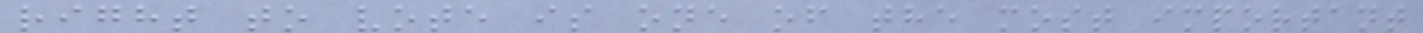right to vote is one of the most important
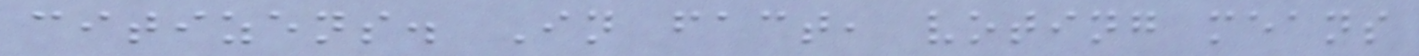citizens. In fact, voting means
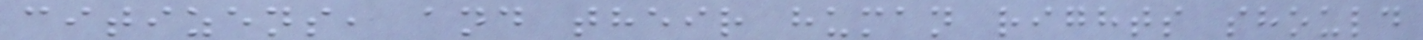citizens, and their human rights should
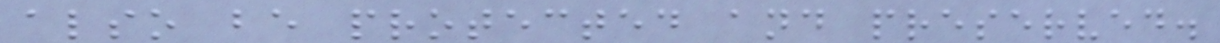also be protected and preserved.
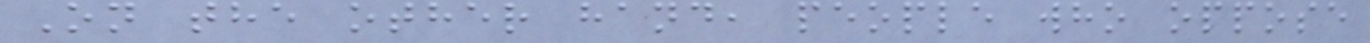On the other hand, people who oppose
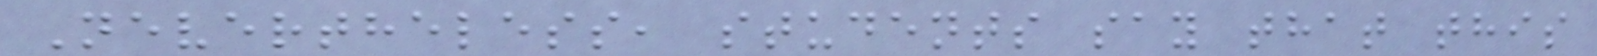Nevertheless, students say that this
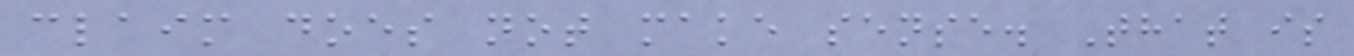claim does not make sense. That is
